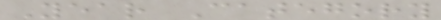Year Category
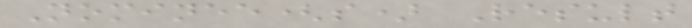Nominee(s) Result
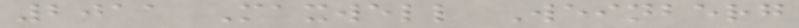2011 Maxwell Weinberg
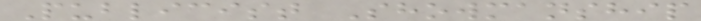Publicist Showmanship
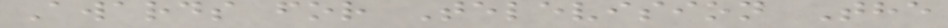Awards for Television The
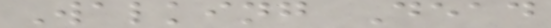Walking Dead
